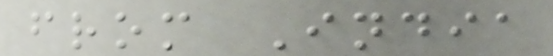from India
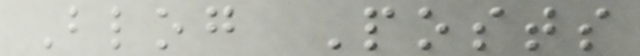Blog Posts
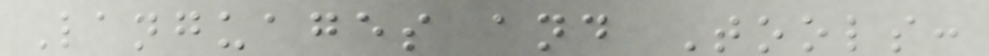Languages and Tools:
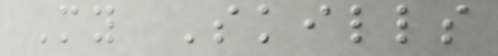My Skills
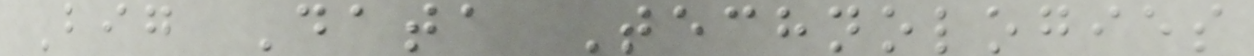Big Data Technologies
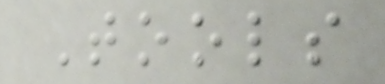Tools
